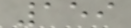159
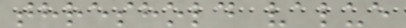threshold value
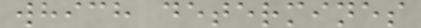which determines
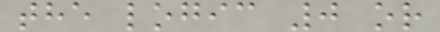the logic 0 or
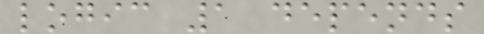logic 1 depends
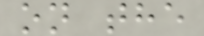on the
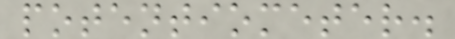potentiometer.
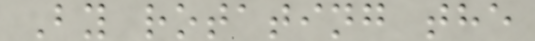By rotating the
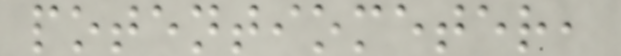potentiometer,
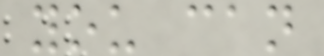you can
